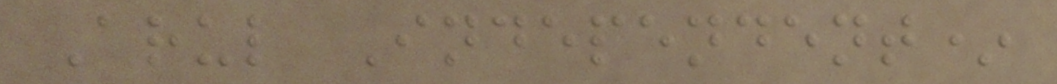Arul Independent*
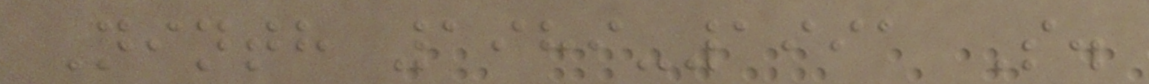Ninth 1989-1991 S.
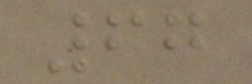67
